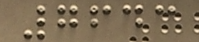7643
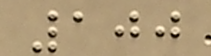100
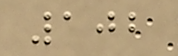102
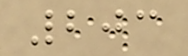203
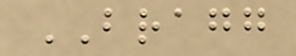BRAGG
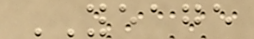YEAGE
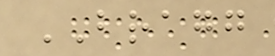BRAGG
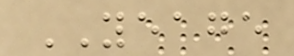YEAGE
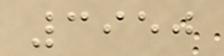3950
